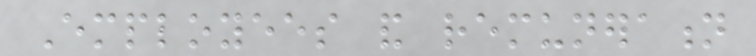Employees and remuneration
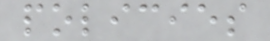policies
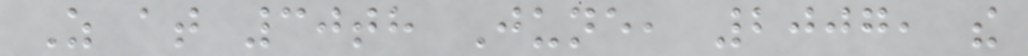As at 30th June, 2007, the
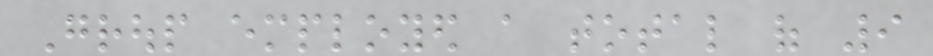Group employed a total of 9
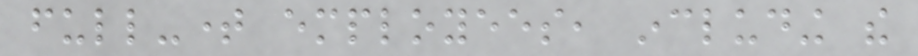full-time employees, including the
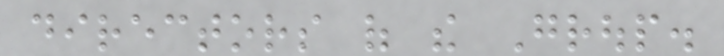directors of the Group.
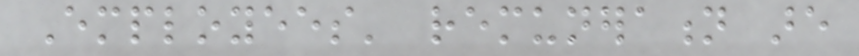Employees' remuneration are
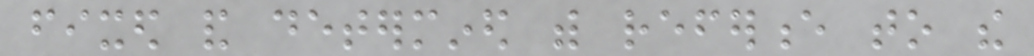fixed and determined with reference to the
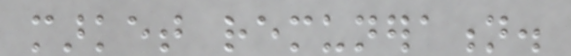market remuneration.
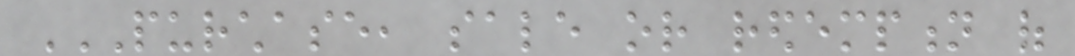PURCHASE, SALE OR REDEMPTION OF
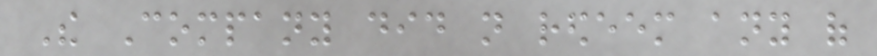The Company did not redeem any of
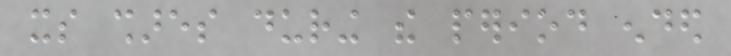its shares during the period ended
